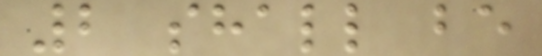2 shall be
